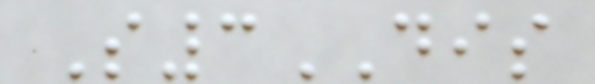S3DIS
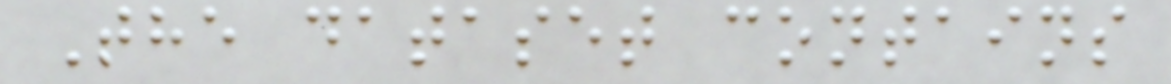The dataset contains
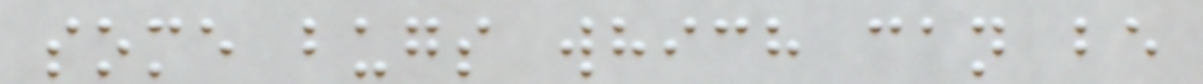some bugs which can be
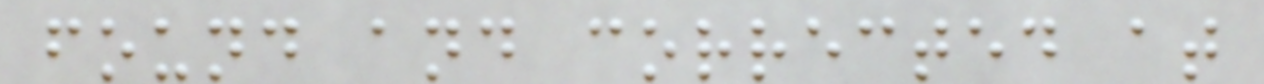found and corrected at
